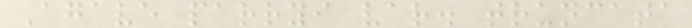Agave parryi var. truncata
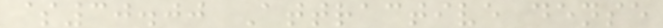$30.00 Attractive dense
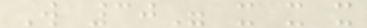W 30" x x x
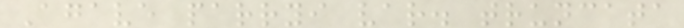Agave parryi var. truncata
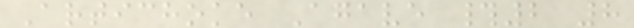Artichoke Agave #2 8
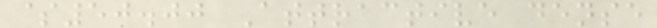$50.00 Attractive dense
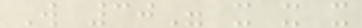W 30" x x x
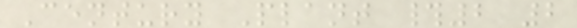Century Plant #2 2
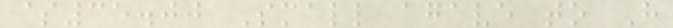$35.00 Small agave to H
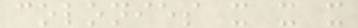colonies x x x
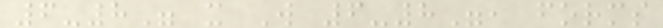6-8" x W 6-8", forms
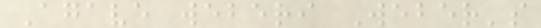Agave weberi Weber's
